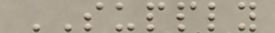SUPPLY
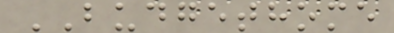BUDGETHOME
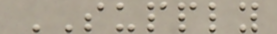SUPPLY
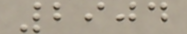2904
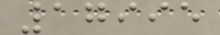17995
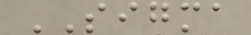SIGMA
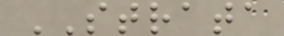STRATA
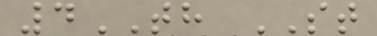4TH ST
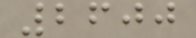2600
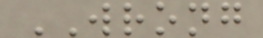WRONG
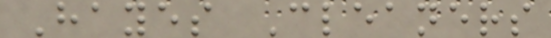Hayes Cleaners
